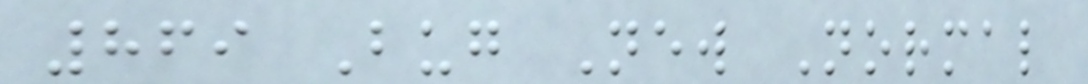869 Bug New Normal
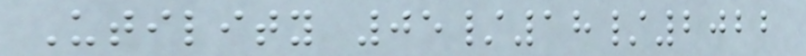Utility 05/18/2022
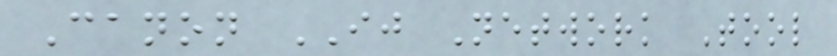Canon IJ Network Tool
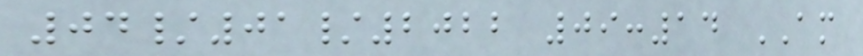04/01/2022 09:14 AM
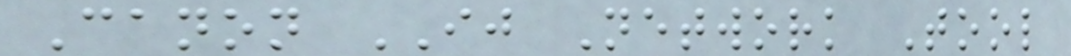Canon IJ Network Tool
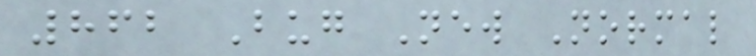862 Bug New Normal
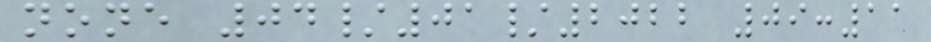none 04/01/2022 09:11
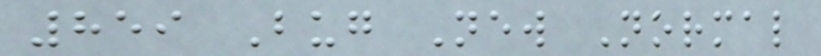859 Bug New Normal
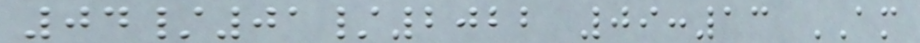04/01/2022 09:13 AM
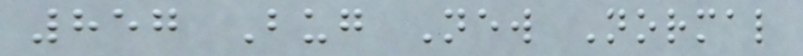857 Bug New Normal
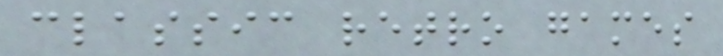classic retro games
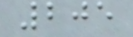205
